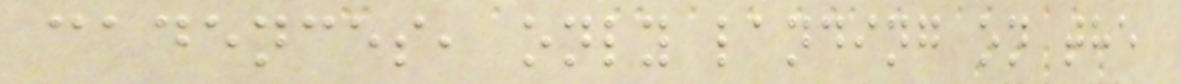cadences, only landing on the
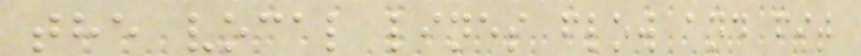the vocal lines flow and fit
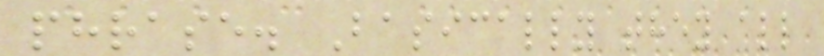phrase. Basically they all
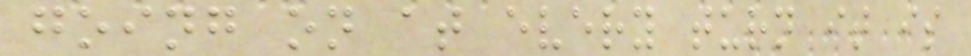going on at every turn it is
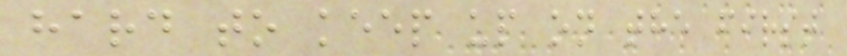hard to keep up on the first
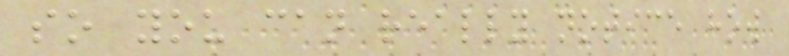so you can really notice how
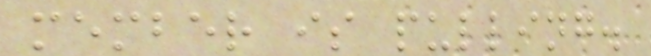member is pulling.
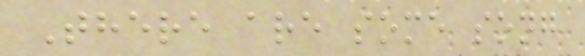There are some song
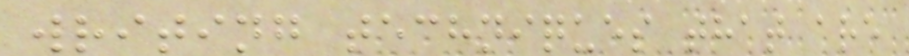writing techniques that are
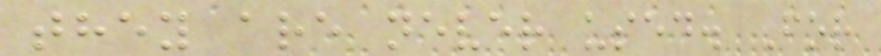they are never used. For
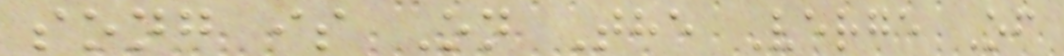song is On The Verge Of
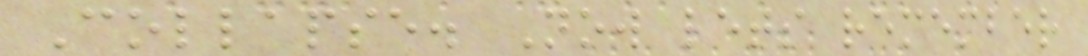Collapse. Now lets remember
